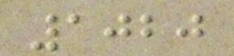1020
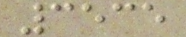3535
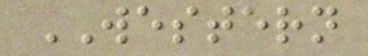WESTERN
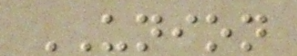UNION
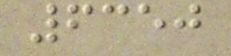6350
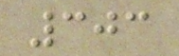303
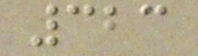323
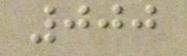000
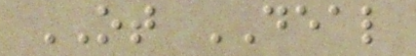OT DEAL
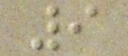9
